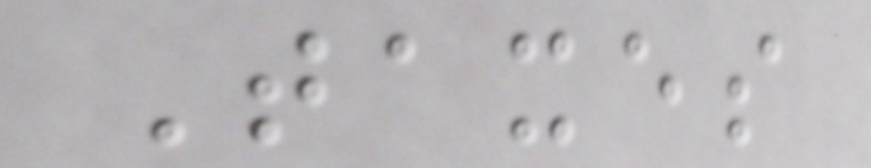Taxes
